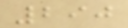290
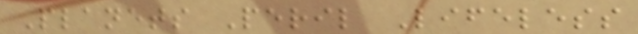Planets Peril Lifeless
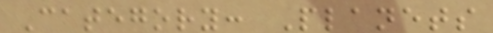Category: Planets
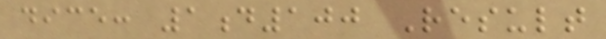dice: 1d100 Result
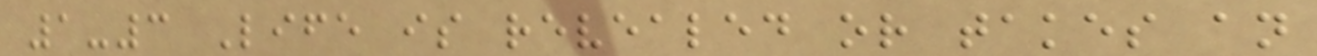1-3 Life is revealed or takes an
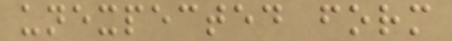unexpected form
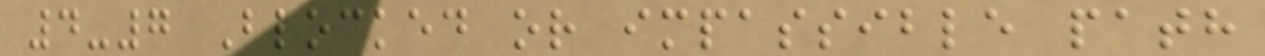4-7 Blocked or impassible path
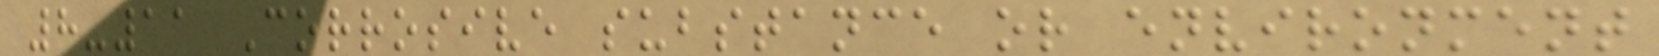8-11 Corrosive substance or environment
